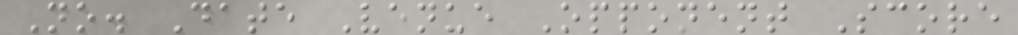No. Date Venue Opponent Score
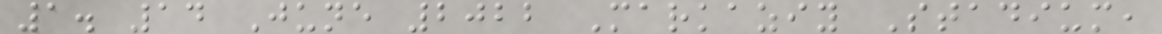1. 14 June 2022 Markaziy Stadium,
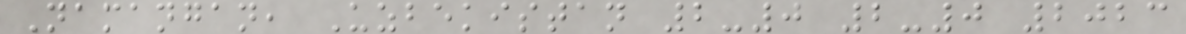Namangan, Uzbekistan 2-0 2-0 2023
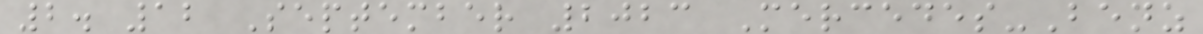2. 12 September 2023 Mercedes-Benz
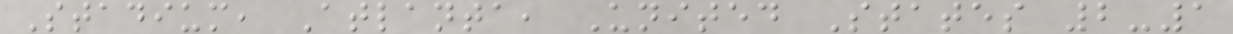Stadium, Atlanta, United States 2-1
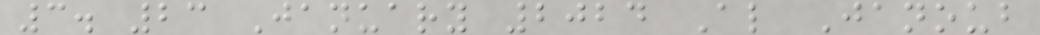3. 23 January 2024 Al Janoub
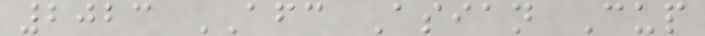2023 AFC Asian Cup
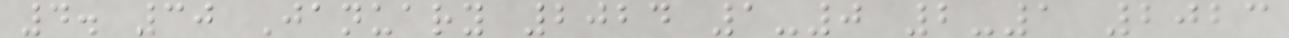4. 30 January 2024 1-0 2-1 2023
